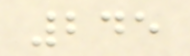245
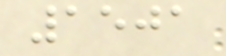1501
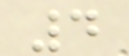4
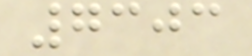7303
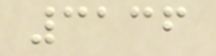3136
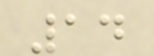14
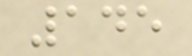145
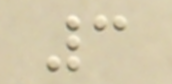3
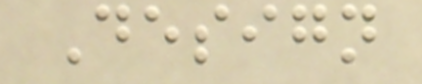Design
